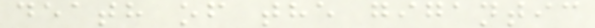death of the gigantic
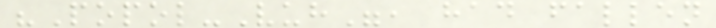"Popol-Vuh", had fallen
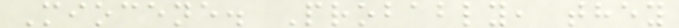Miocene. Probably, they
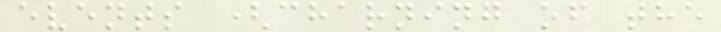events (charning of the
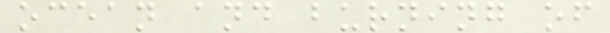ocean and burning of
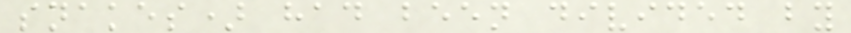snakes) had been divided by
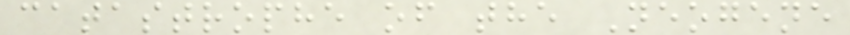catastrophe of the Neogene
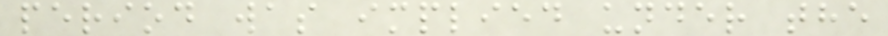period was implied under the
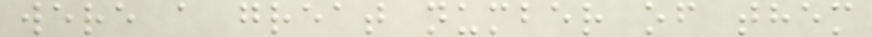were a great number of them
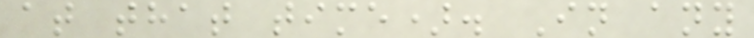at that time). In any
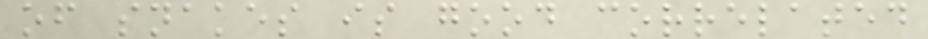of snakes is good correlated
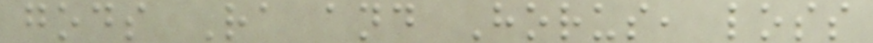gods Ra and Horus, loss
